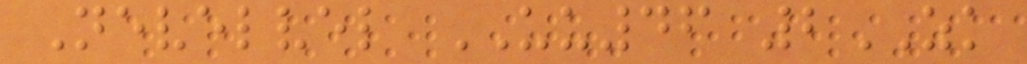Nevelvel UU46 2ZK
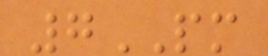7PM
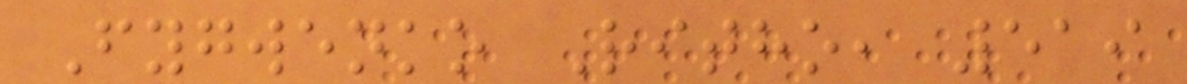Fygwenko Ritho, 519
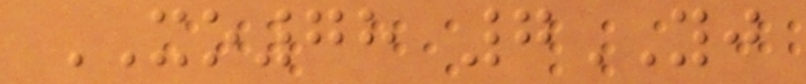XO78 7YJ
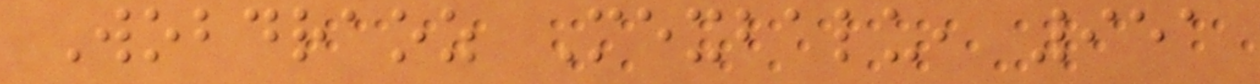Wobdraoz Mexbalu, 951
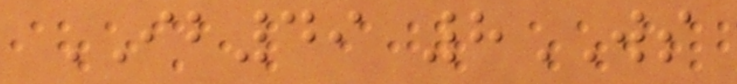IB49 8WS
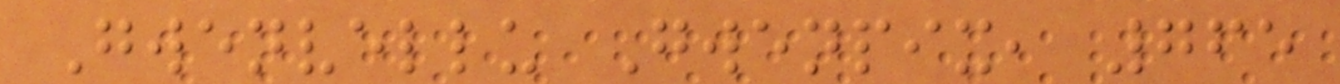Gwenvellu Gwenpix, 765
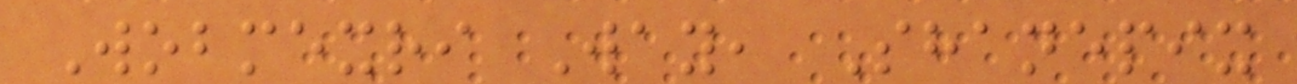Wobmexri Way, Shanepix
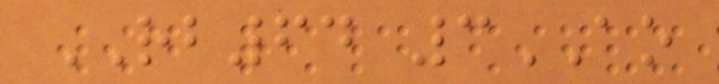RB64 3AO
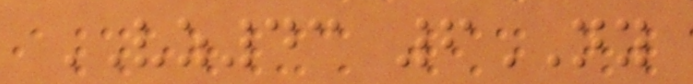VZ43 6NY
